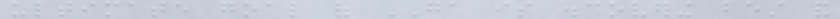ultimate goal of GA is discovering best and
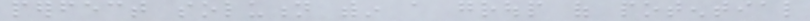perfect solution within a group of potential
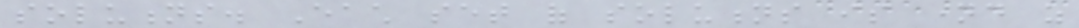solutions. Each set of solutions is named as
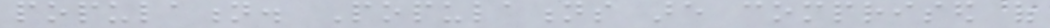population. Populations are comprised of
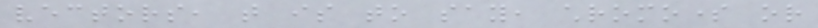vectors, that is to say, chromosome or
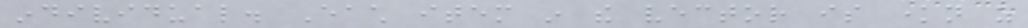individual. Each item in the vector is known as
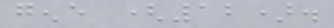gene (12).
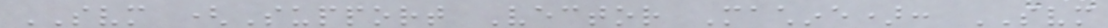SVM (Support Vector Machine): SVM
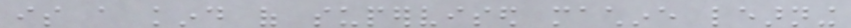is a kind of supervised machine learning
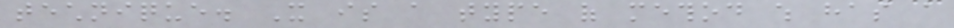technique. It is a type of method which has a
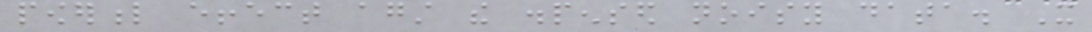powerful effect against the dispensed noisy data. It
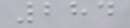284
